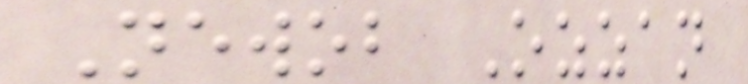Newob Ozzan
